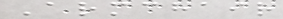Armchair
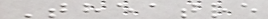Theatre
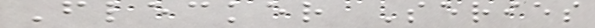Flecker Series
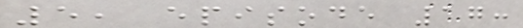5, episode 17:
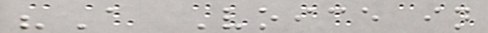"A Voice in
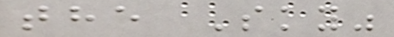the Sky"
